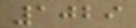1029
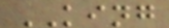KING
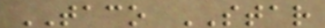TACO STAR
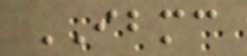IBMC
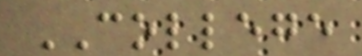COLLEGE
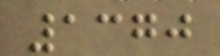1370
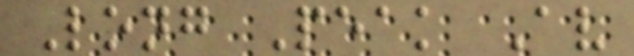Long Peak Av
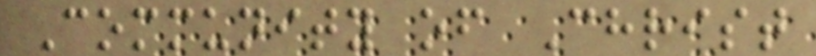Community of Christ
